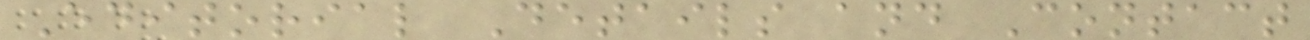Editorial Details and Contact
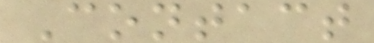Contact
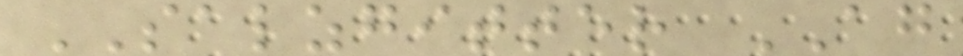SALZGITTER AG
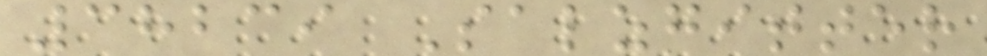38239 Salzgitter
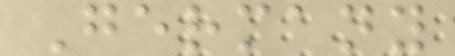Germany
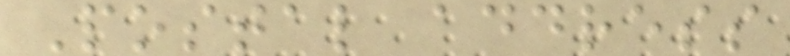Postal address
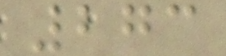273
